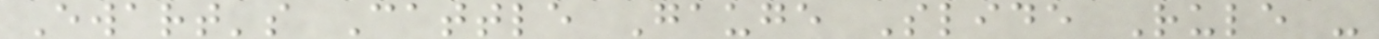Ewart's Cattle Gauge Slide Rule -
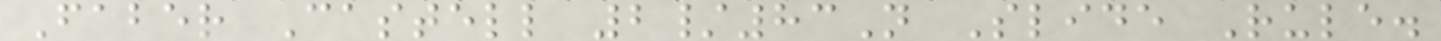Faber Castell 2/83N Slide Rule.
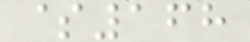$168
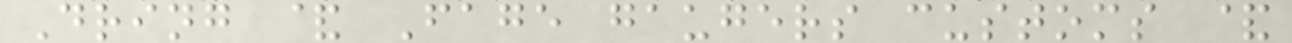Dring & Fage gaugers customs &
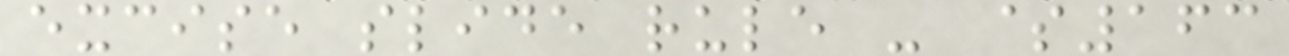excise slide rule - $163
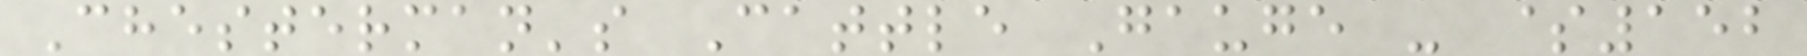Chesterman's Cattle Gauge - $152
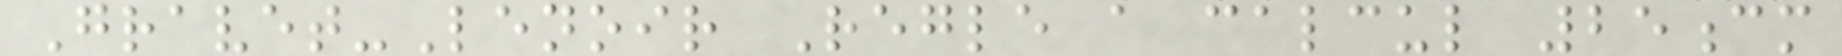Gravet-Lenoir Regle a calcul 25cm
